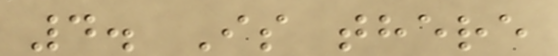4. Is there
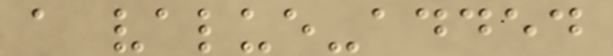a value-added
